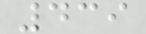439
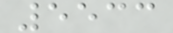5533
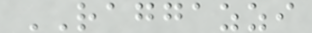RAGGAZZI
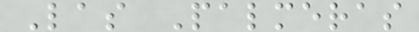Las Palmeras
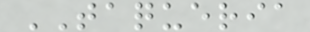TAQUERIA
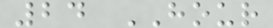24 HOUR
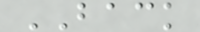BACK
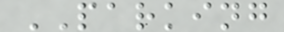PARKING
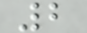2
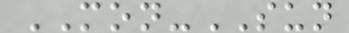MON-SUN
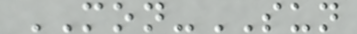MON-SUN
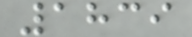1839
